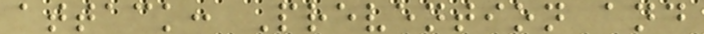attack: Prevention and
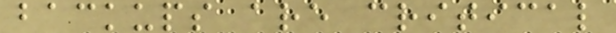backups are critical
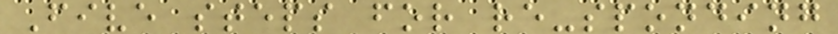Five steps for re-sponding
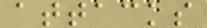attacks
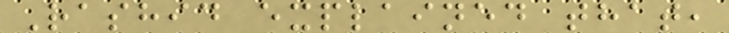Rashid explained that,
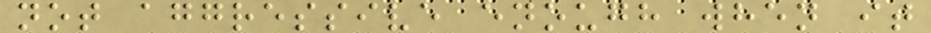not aggressive enough when it
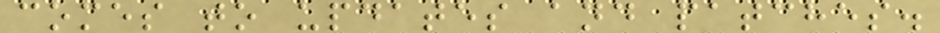comes to updates and patches.
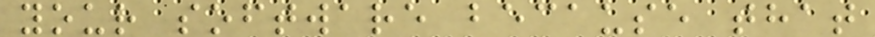your software because that
